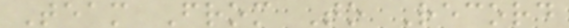Team From To Record
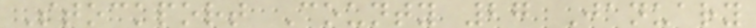Stockport County 27 January
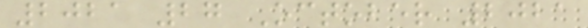2021 27 October 2021
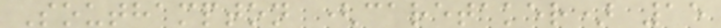Southampton (caretaker) 15
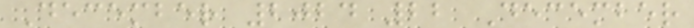December 2024 22 December
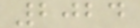2024
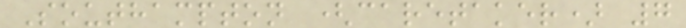Southampton (caretaker) 7
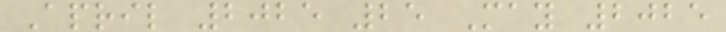April 2025 25 May 2025
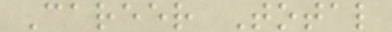Career Total
